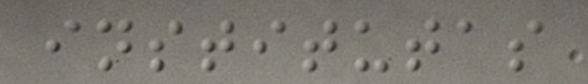institutas
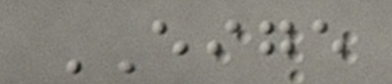EIGE
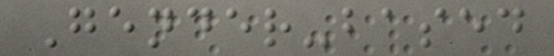Gender-based
